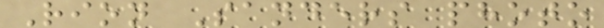Rion Sanders photo
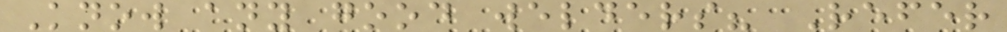Know any good welders? Refer
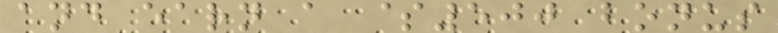and earn a $500 bonus
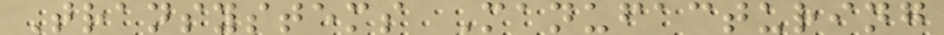Transystems Manufacturing
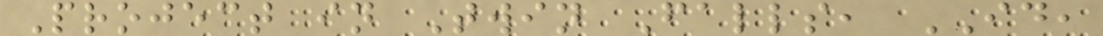Project in Twin Falls, ID,
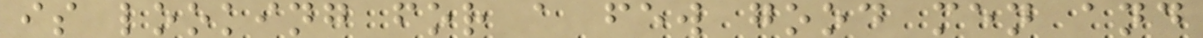is looking for a few good men and
